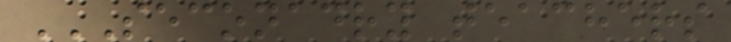SECONADRY TEACHERS
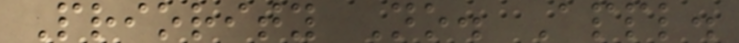Priority No. Appl.
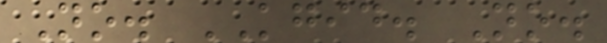No. KGID. No.
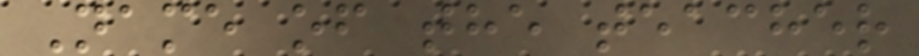Name of the teacher
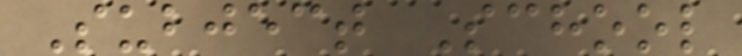Subject School
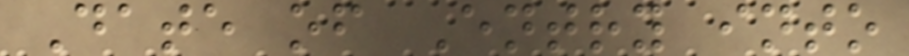Date of Entry into
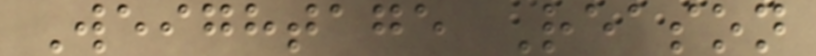Weightage Reason
